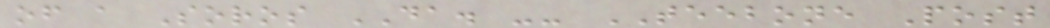of a Soros DA. -- TEEBONE Post
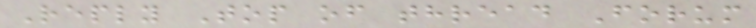Reply Top of thread Forum
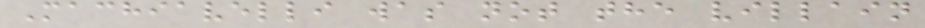Machiavelli was not the villain
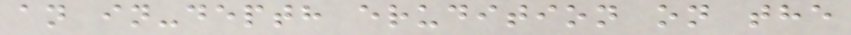an in-depth erudition on the
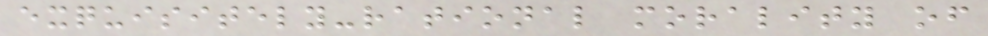exquisitely-rational morality of
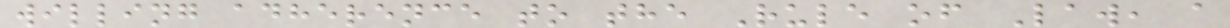willing adherence to the Rule of Law, a
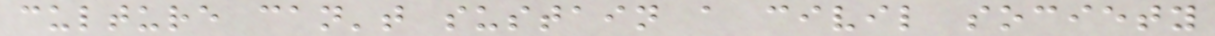culture can't sustain a civil society
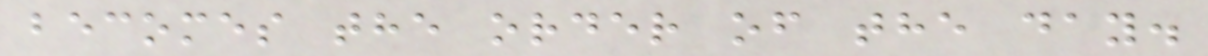becomes the order of the day.
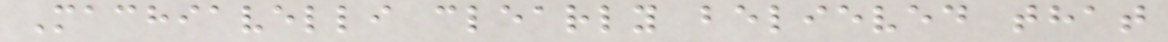Machiavelli clearly believed that
